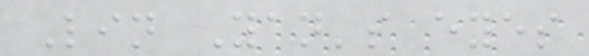Lin Yan's eyes
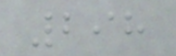298
